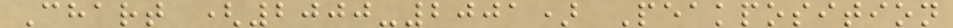Chart (2000-2001) Peakposition
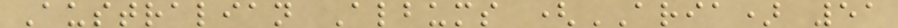Australian Albums (ARIA) 51
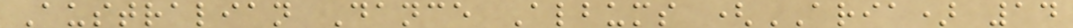Australian Dance Albums (ARIA) 14
